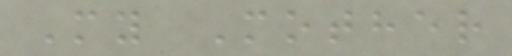My Mother
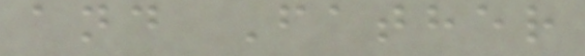and Father
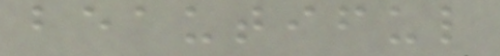beautiful
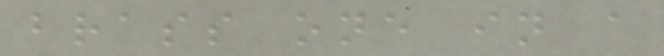brass one in a
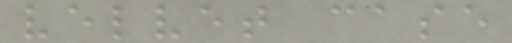velvet case
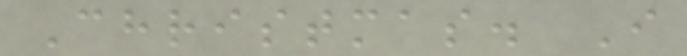Christmas. I
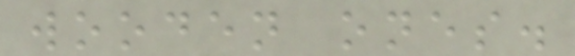wooden ones.
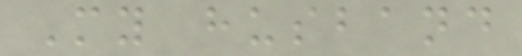My husband
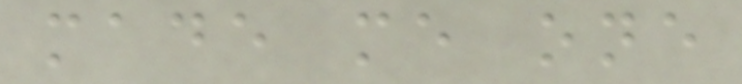made me one
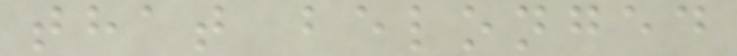that belonged
